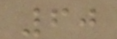60
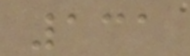131
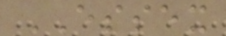ESSEX
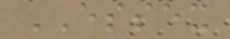ESSEX
